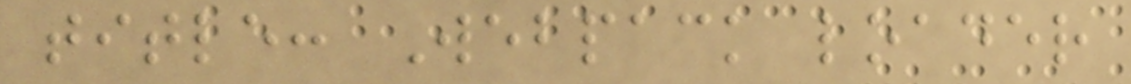title: Webpack loader
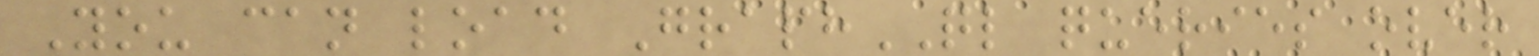You can load GraphQL queries over
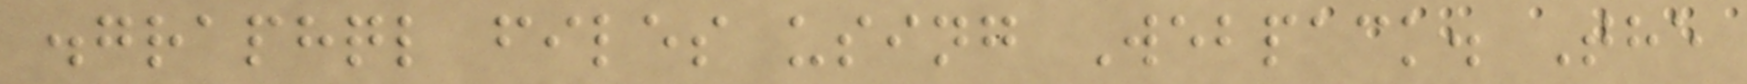.graphql files using Webpack. The
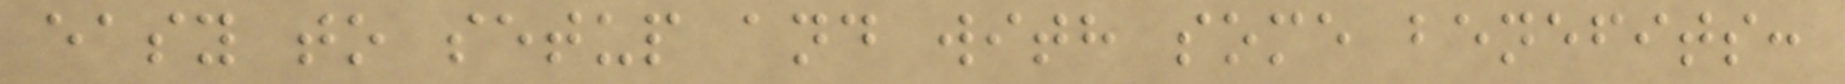easy to setup and with some benefits:
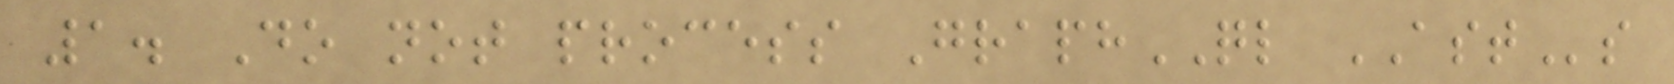1. Do not process GraphQL ASTs
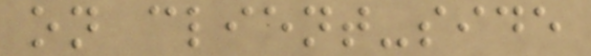on client-side
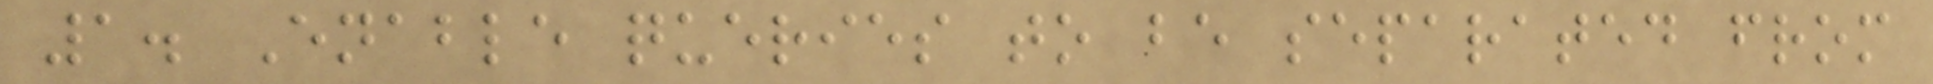1. Enable queries to be separated from
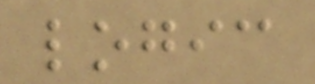logic
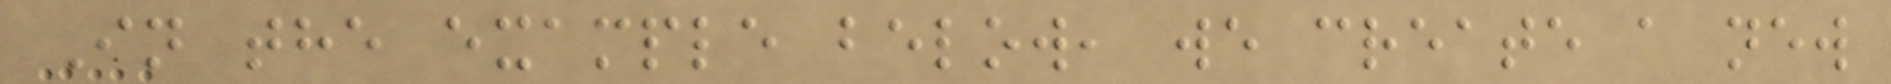In the example below, we create a new
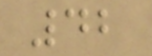42
